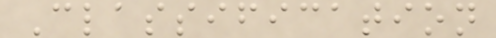Classification
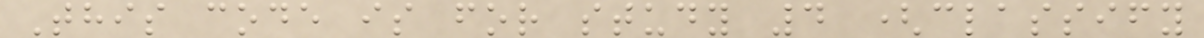This code is for study 4 (classify
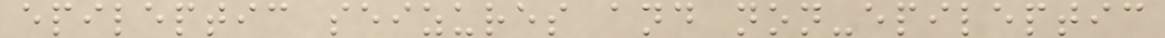epileptic seizures and non-epileptic
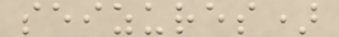seizures)
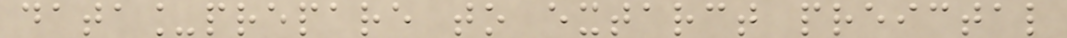data_prepare to extarct preictal
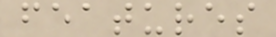features
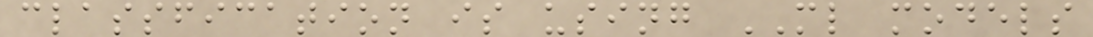classfication is using ML models
